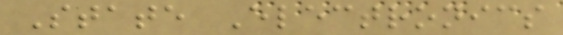State Electronics
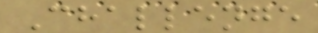Challenge
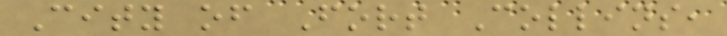City of Fort Collins,
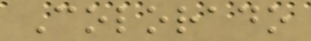Colorado
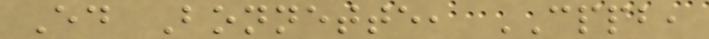Ed Bonnette, CPPB,
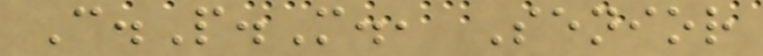C.P.M., Senior
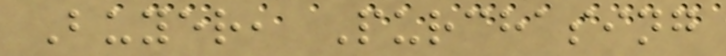Buyer, Purchasing
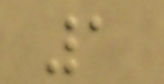1
